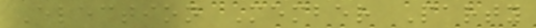Election Member Party
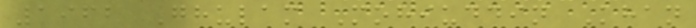1962 Ghulam Mohiuddin Khan
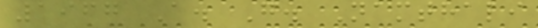1967 A. G. Namthali
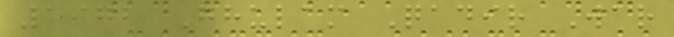1972 Ghulam Qadir War
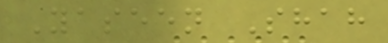Yaseen Shah
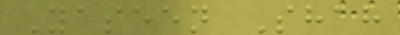Yaseen Shah
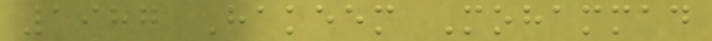1987 Hakeem Mohammad
